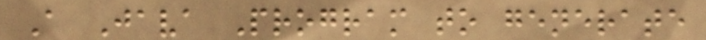A Java Program to generate
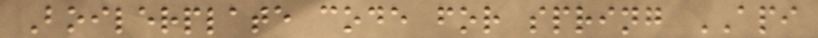Boilerplate code for spring API
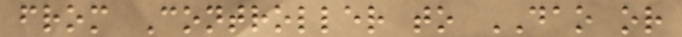from Controller to DAO or
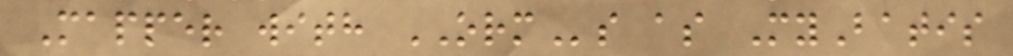Mapper with ORMs as MyBatis
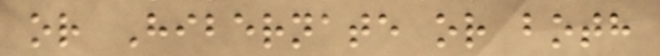or Hibernate or both
